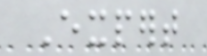Expert
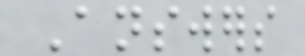Answers
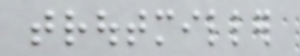troutmiller
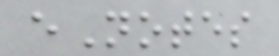eNotes
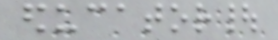educator|
